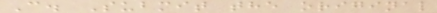C. Submit the original
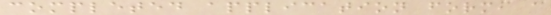completed application form, a
